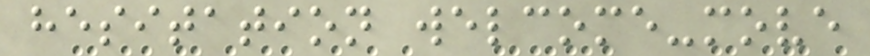hesitation welcome-move
